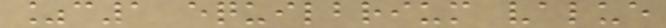%c1 equilbrium value
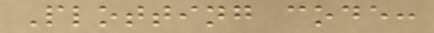Plotting code:
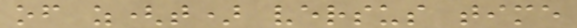of z(t) versus time
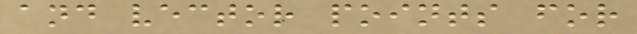and vector points for
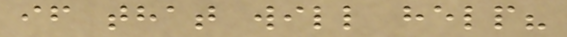if that will help?
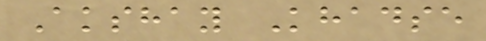Akshay Khadse
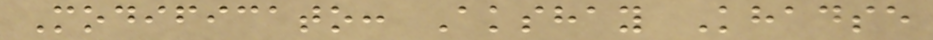Modificato: Akshay Khadse
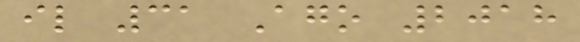il 31 Ago 2018
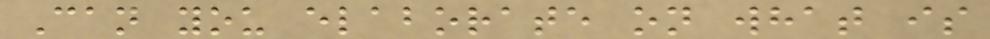Can you elaborate on what is
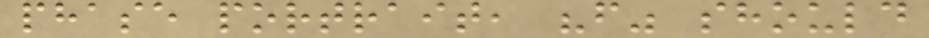phase portrait, "f" should
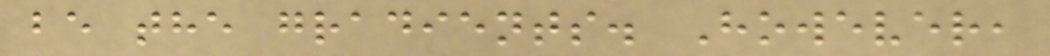be the gradients. However,
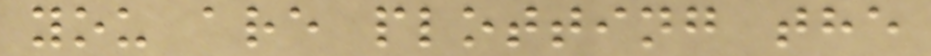you are plotting the
